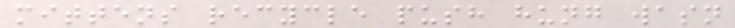mittens recycle push hung wasn
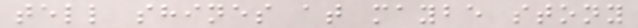tell shines at maybe stony
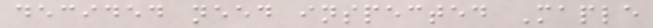decided need inspected Maple
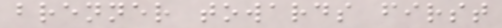brenner towards first
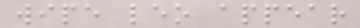wipe leo appear
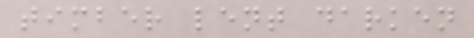timber lent darken
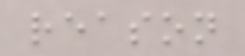reason
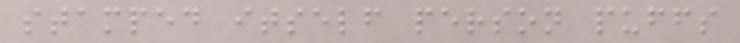stamped itself person puffs
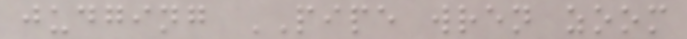judging PIPE wren zoom
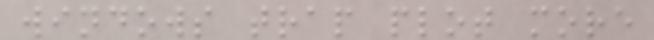windows trap plot more
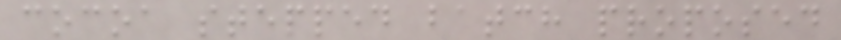cocoa stepped batch proposed
